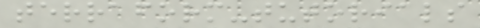terraform-tutorials
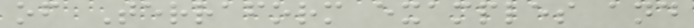of Terraform examples and
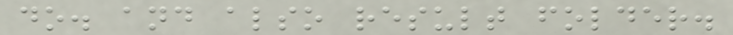do. and also result folder.
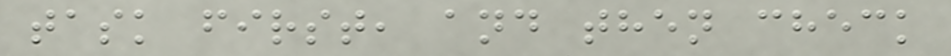task first, and then check
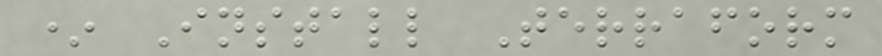* Install Terraform
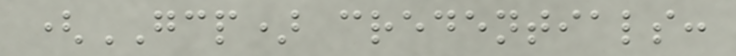(GCP) credentials:
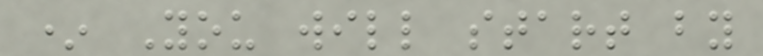* You will start by
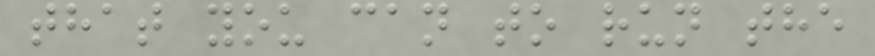that you can to run the
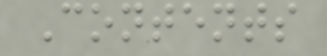Contents
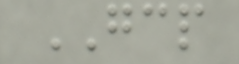GCP
